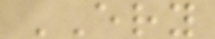ERY
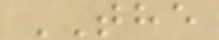THE
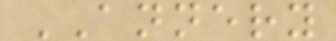ANNERY
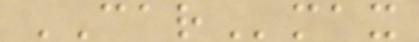CARmax
